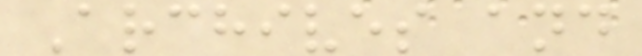Archives and
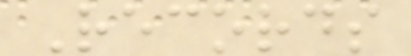Records
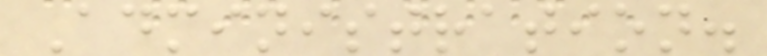Administration.
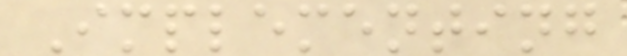Implementing
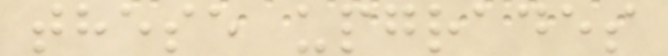these upgrades
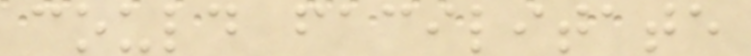could facilitate
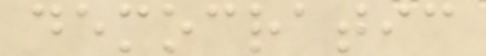democratic
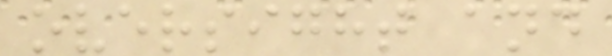oversight and
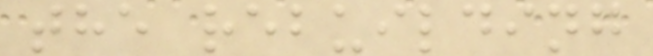the rebuilding
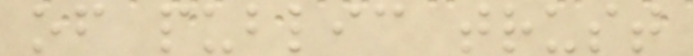of public trust
